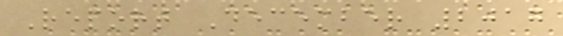Report December 2017
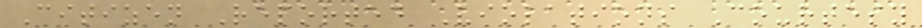Citizen Reported Violations Courtesy
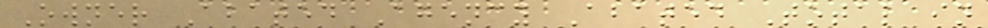Owner Abated Agency Abated Total in
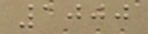1000
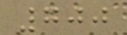700
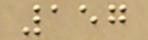157
